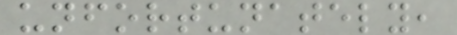unfortunately,
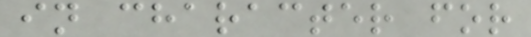in character for
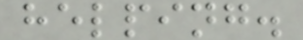helping.
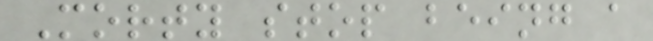Morty stop being a
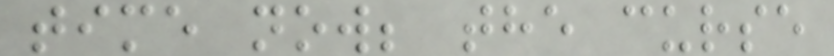time now; the curse
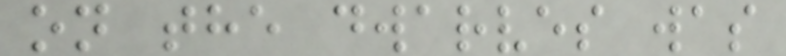on the dwarves was
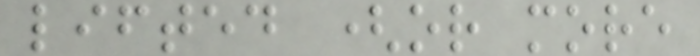lifted (or more
